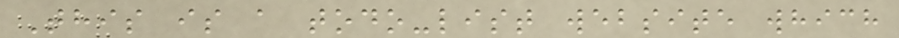This is a todo-list website which
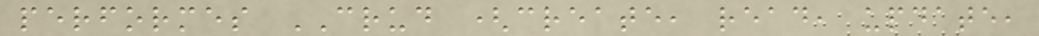performes CRUD (create, read, update,
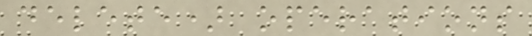delete) operations
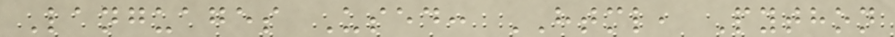Languages Used: HTML, Python
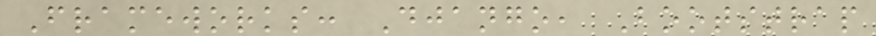Frameworks: Django, Bootstrap
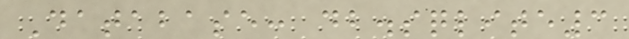Database: db.sqlite3
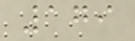179
